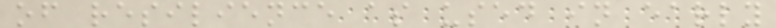of resilience as used in early
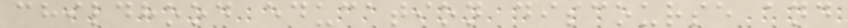childhood education discourse and
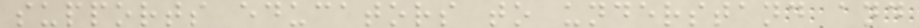supports educators to understand and
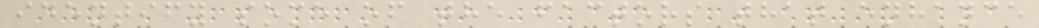identify some of the factors that enhance
